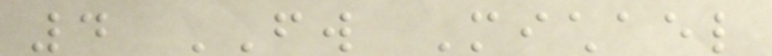4 FW Michael
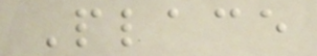Place
